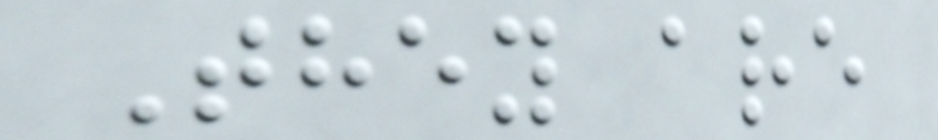They are
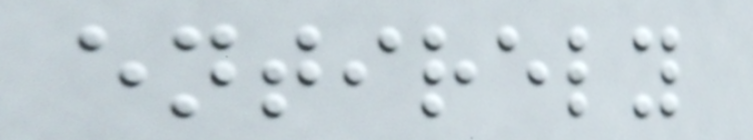entirely
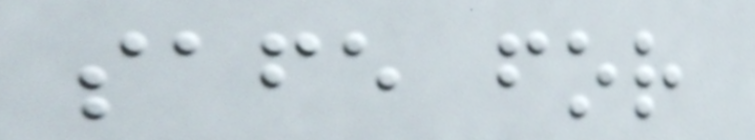safe for
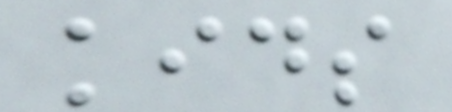kids
